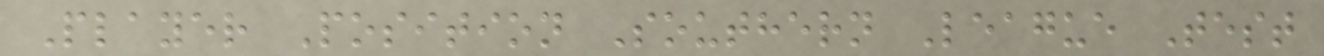Player Position Southern League Test
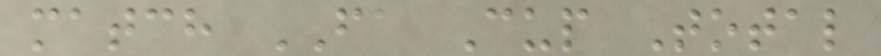match FA Cup Total
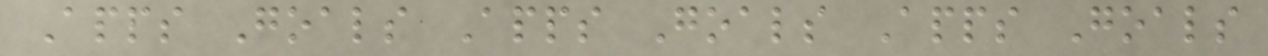Apps Goals Apps Goals Apps Goals
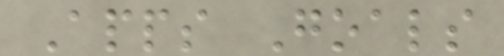Apps Goals
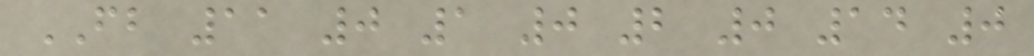FB 11 0 1 0 2 0 14 0
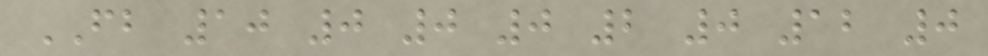FB 10 0 0 0 2 0 12 0
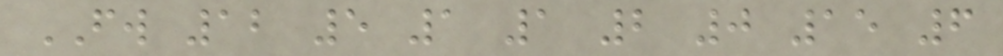FW 12 5 1 1 2 0 15 6
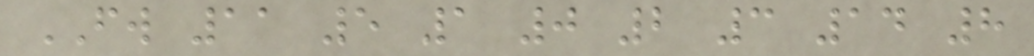FW 11 5 1 0 2 3 14 8
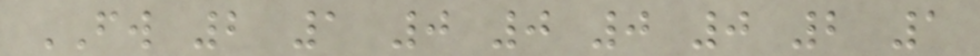FW 2 1 0 0 0 0 2 1
